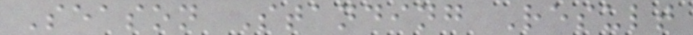Season Standing Result
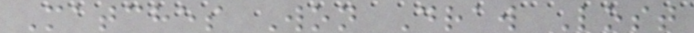Matches Won Draw Lost
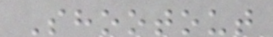Shootout
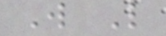W L
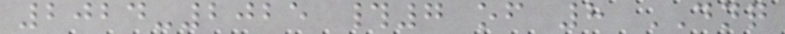2024-2025 #7 of 8 DNQ
